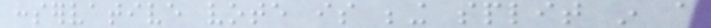conservative vote is being split in a
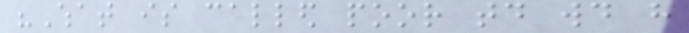"What is called poor today would have
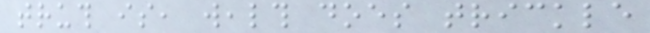truth is, wealth does trickle
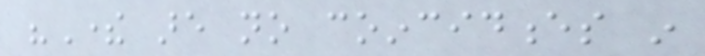"There are no coincidences in
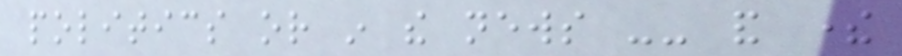politics or in the news -- and there
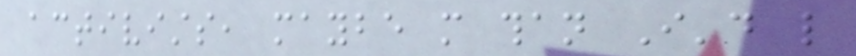activists, maybe more than I'd like
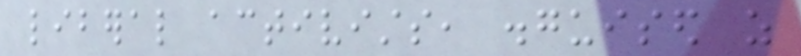liberal activists, disguised as
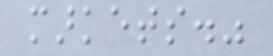markets."
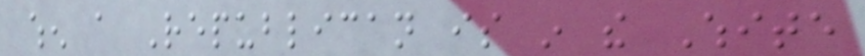when a Republican is in the White
